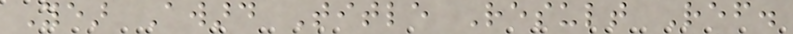Year Award Title Result Ref.
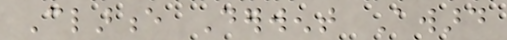Clarence Derwent Award
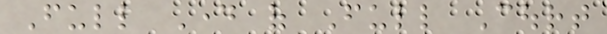Full Day of Full Court
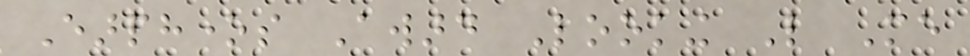Earphones Award Looking Like Me
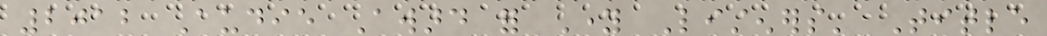2012 Audie Award for Young Listeners' Title
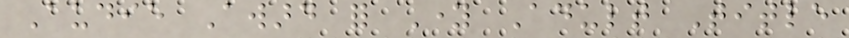Audie Award for Young Adult Title
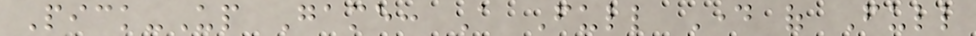Pick-Up Game: A Full Day of Full
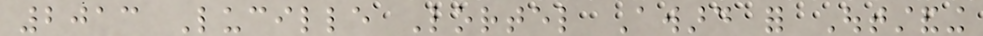2013 Lucille Lortel Award for Outstanding
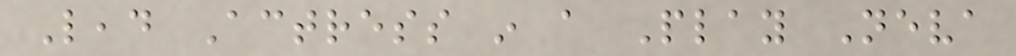Lead Actress in a Play Neva
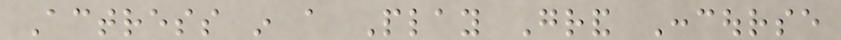Actress in a Play Grand Concourse
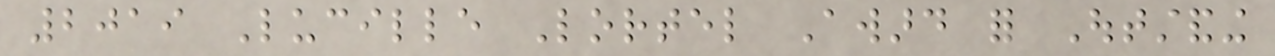2019 Lucille Lortel Award for Outstanding
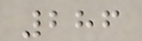286
